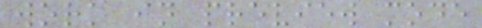work in preview mode
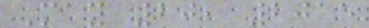May 20, 2015
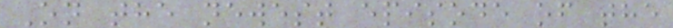On the newest episode of the
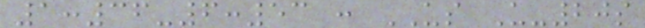1:36-6:53 : US U-20s
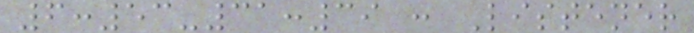6:53-31:39 : Listener
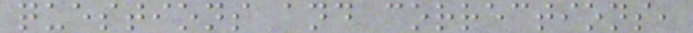questions and corrections,
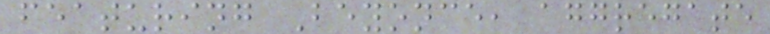featuring Beyonce, aggregate
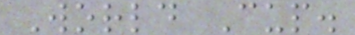World Cup.
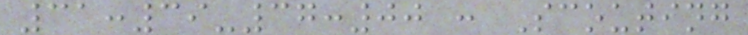31:39-37:00 : Scouting
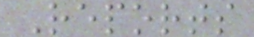Reports
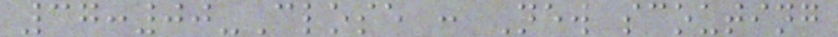37:00-Close : New scouting
